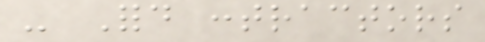- Ford contractors
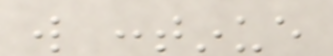will continue
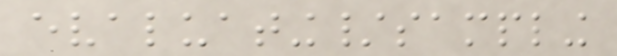evaluating/sampling
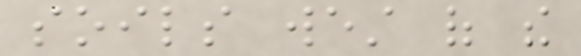soils west of the
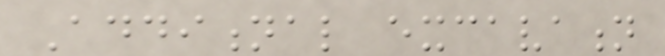Additional excavation
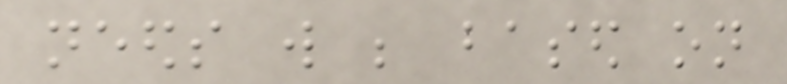needs will be based on
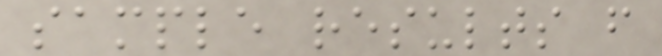sample results from
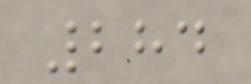284
